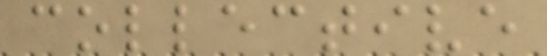collective
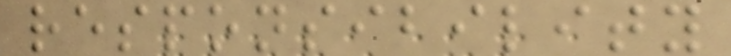responsibility
